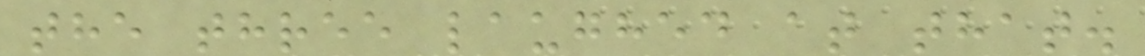the three laughed at that.
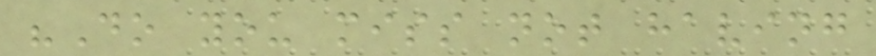"Do you miss not having
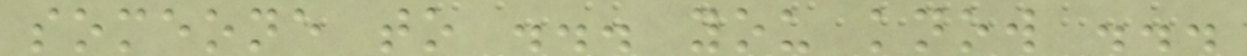someone to ... you know ...
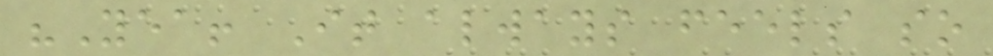"Yea! It always feels so
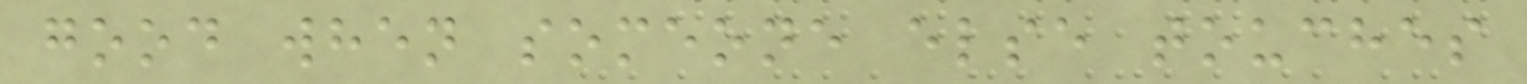good when someone else touches
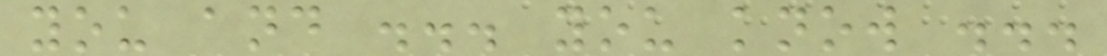you and ... you know ...
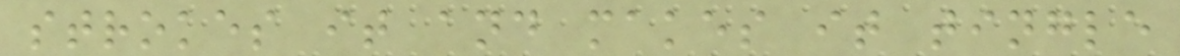strokes it and makes it tingle
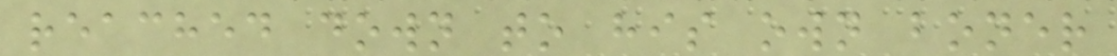reached down to his own boner
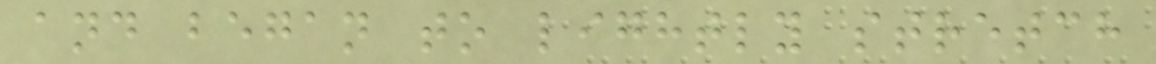and began to lightly stretch
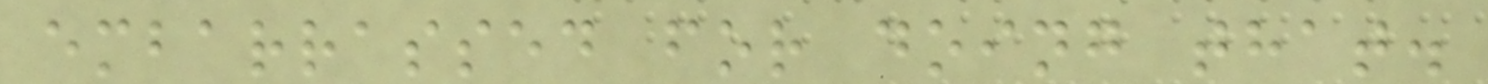embarrassed for doing that.
